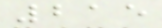215
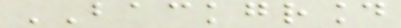BACKGROUND
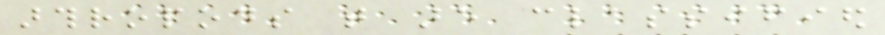arthropods that are classified
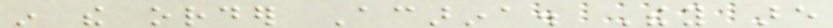in the order Acarina. They are
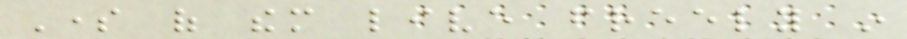Some of them live freely in
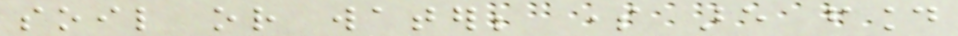soil or water; some are found
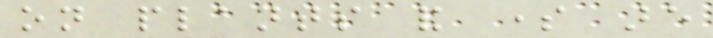on plants and some are
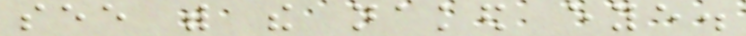see with the naked eye.
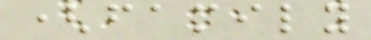(family
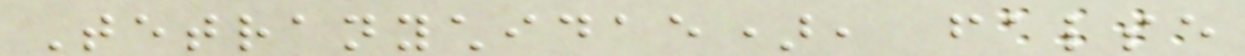Tetranychidae), false
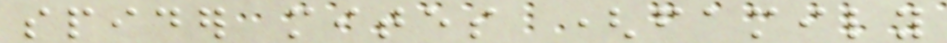spider mites (family
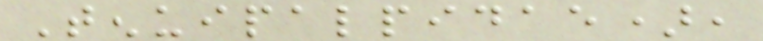Tenuipalpidae),
